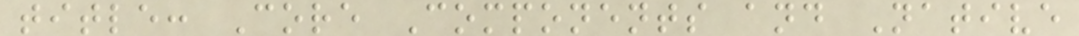title: Core Components and Native
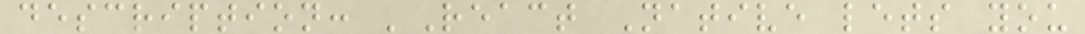description: 'React Native lets you
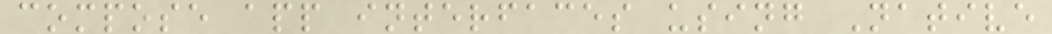compose app interfaces using Native
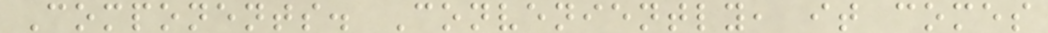Components. Conveniently, it comes
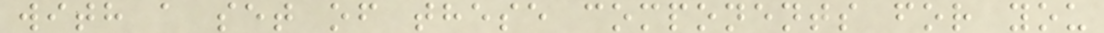with a set of these components for you
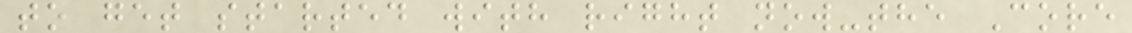to get started with right now-the Core
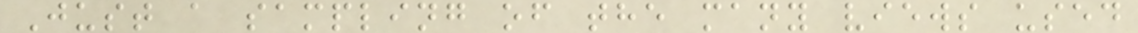Just a sampling of the many views used
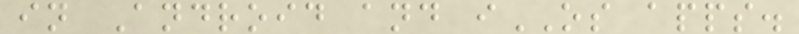in Android and iOS apps.
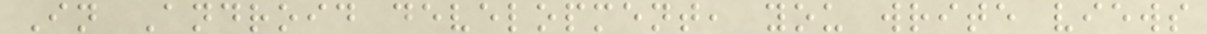In Android development, you write views
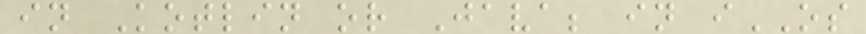in Kotlin or Java; in iOS
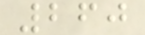260
